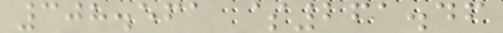308.561 $261.46
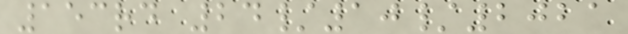153rd 24/10/2021
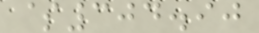$304.90
